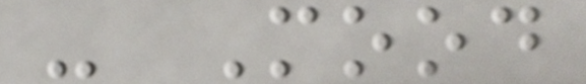- Mood
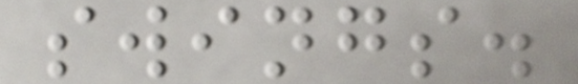swings.
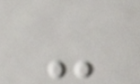-
